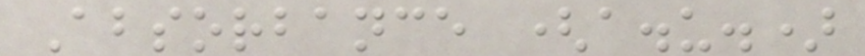Absorbance (a.u.)
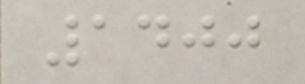1400
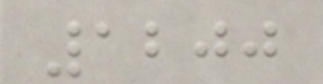1200
